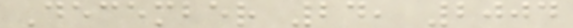December 24, 2004
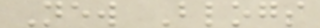New Blogs
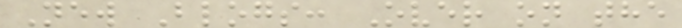New Blogs: Over on the
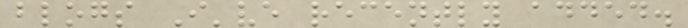blogs I've recently added.
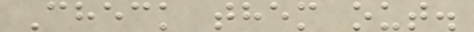Check them out.
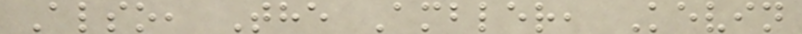Also, The Ambler, Kevin
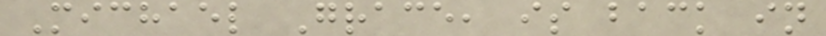Michael Grace, is back in
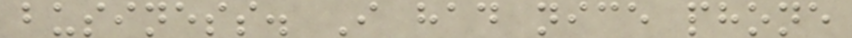business. I had nice phone
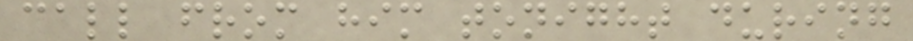call from him tonight during
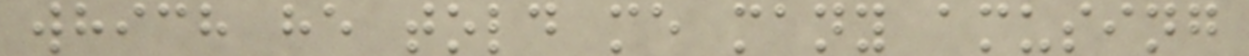which he told me many amusing
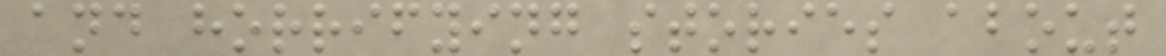and horrifying stories about
